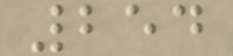254
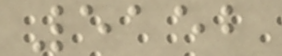5152
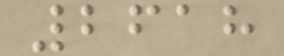2618
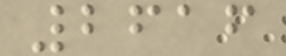2616
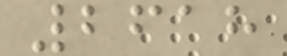2618
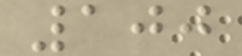100
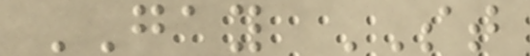GAY ST
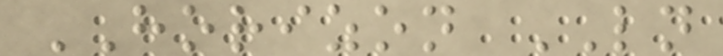HORIZON LN
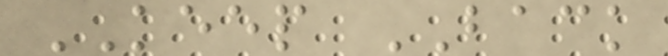KEEP BACK
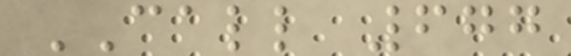CALL 677
